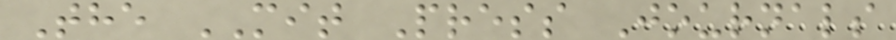The MIT Press Journals
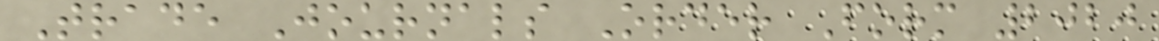Trade Journals Order Form 2020
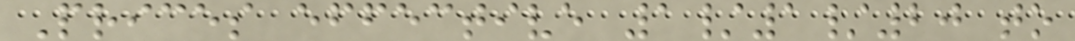Prices effective 1/1/20 to
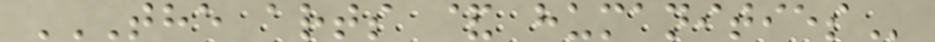THE ARTS & HUMANITIES
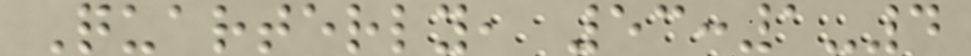Quarterly, 53:1-4
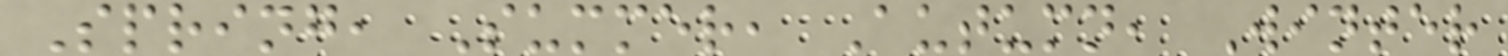Spring, Summer, Autumn, Winter
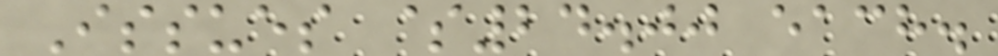Issues $24.00 each.
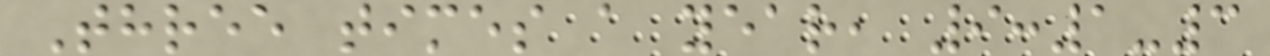Three times a year, 9:1-3
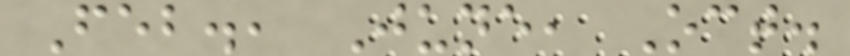Feb., June, Oct.
